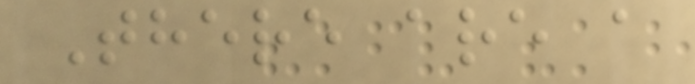There are a
